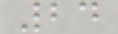24
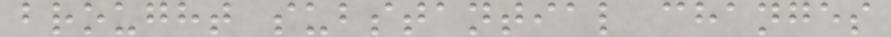brought substantial changes
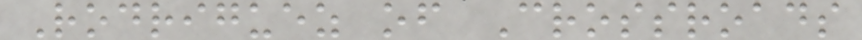Rodriguez of Crossroads
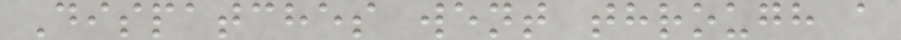Dispatches went through a
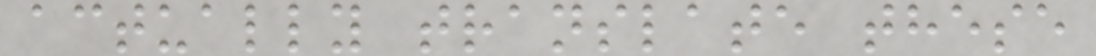actually translate these
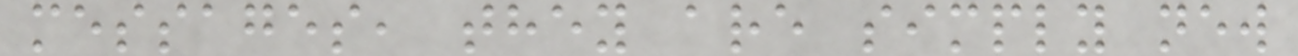messages, they are simply new
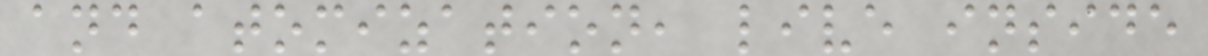and atomization, live inside
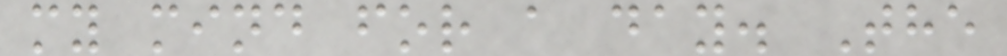my mind for a day. The
